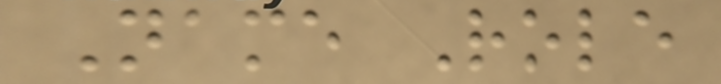Name Role
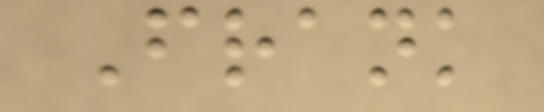Frank
